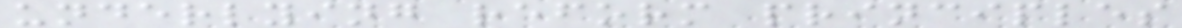underlying reform principles
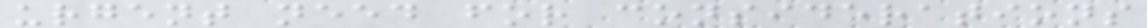urgent need for considerations
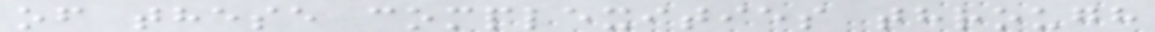of these complexities through
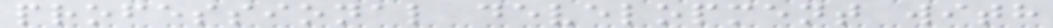professional development with
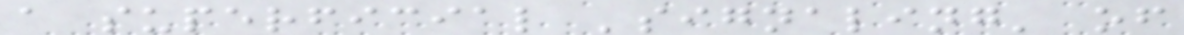a superficial 'signaling' of
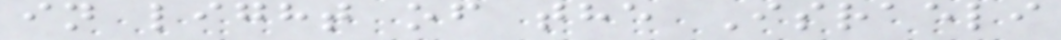in light of the Israeli
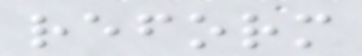reform
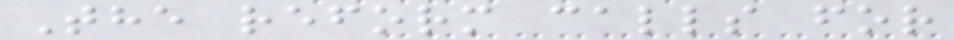The reform calls for
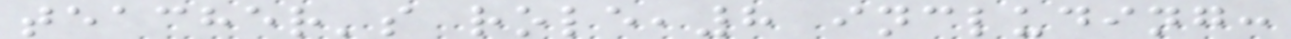teacher's role,8 including:
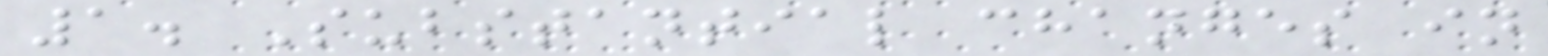1. Substantial changes in
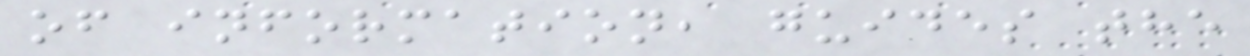of information, guides the
